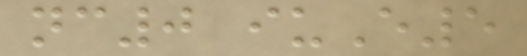nc0 iuE5
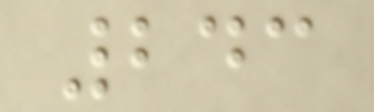243
